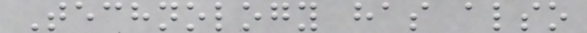Technology has also
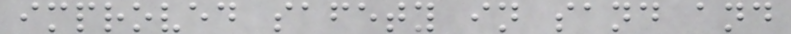improved safety in sand and
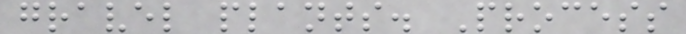gravel plants. Process
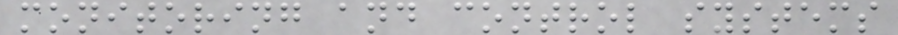monitoring and control systems
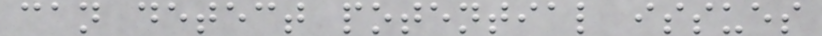can detect potential issues
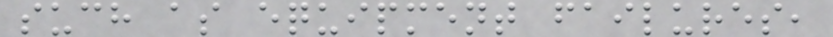such as equipment failures,
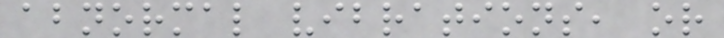abnormal vibrations, or
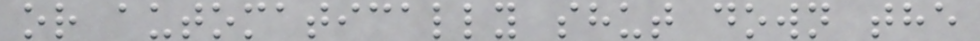or automatically shut down the
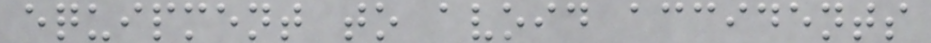equipment to avoid accidents
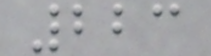223
